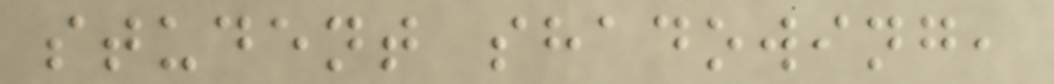student shadowing,
